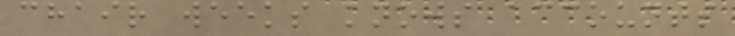chair weeks knows accounts
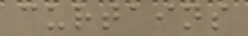curtains
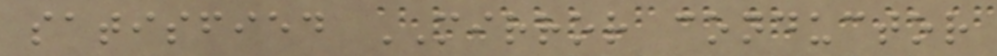satisfied MIRROR conductor
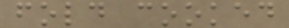fold cooked
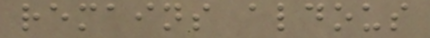remains aldous
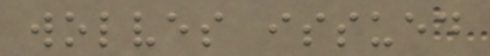wolves issued
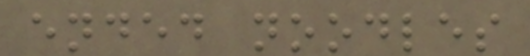ended noodles
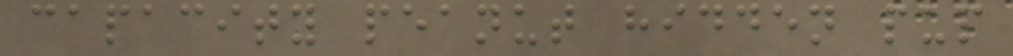capacity peanut hidden pup
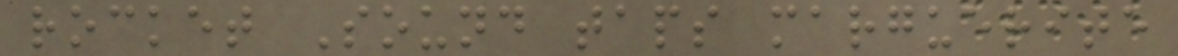rocket Sound taps marguerite
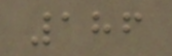186
